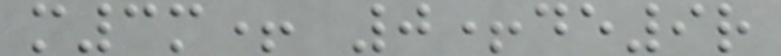m3m+ 0+de9r
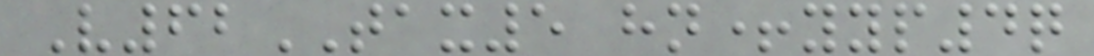V62TAX5 hn+yyp4q
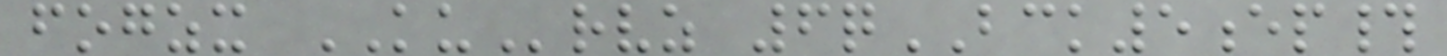fogzx KUrvz 6qBCK5ep#
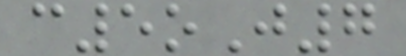c5oJ7
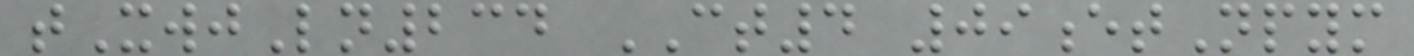tXwjLn234 CT4 09etNpym
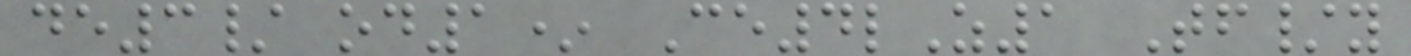de3/ od1* Ce4lZ1 Tf/y
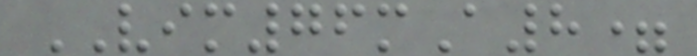VIM76mA8=
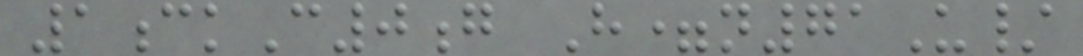1ckC0g H=n71U/
